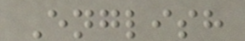English
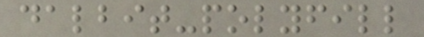dalbit-polyfill
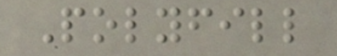Polyfill
